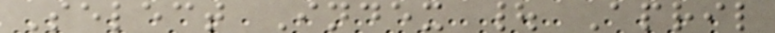Select Index | April
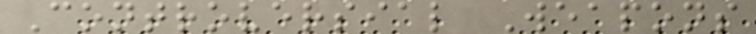Controversial Weapons
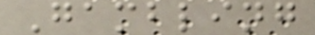Gambling
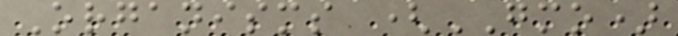Organisms (GMO)
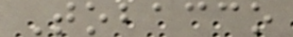Tobacco
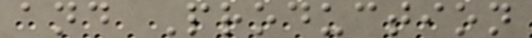and Production
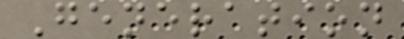Generation
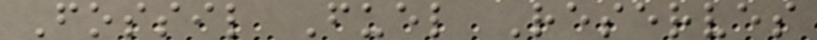Fossil Fuel Reserves
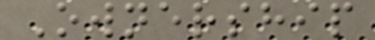Ownership
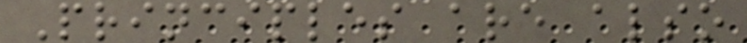Principles are also
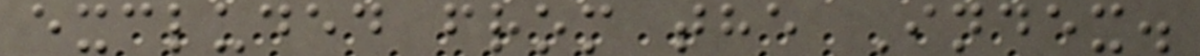excluded from the Index.
